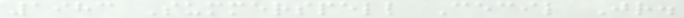1983 Summerspell Cecil Jr.
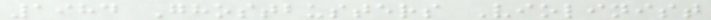1984 Ghostbusters Violinist
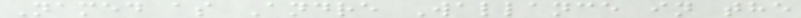Named as Andre Wallance in the
